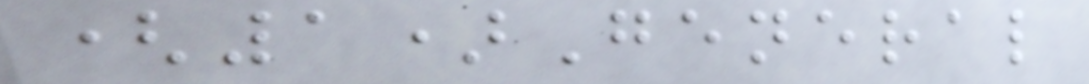(1)General
